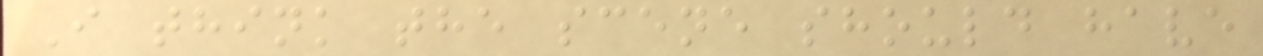I think the scene should have
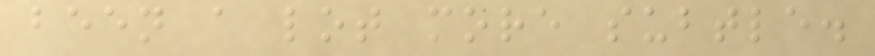been a lot more subtle.
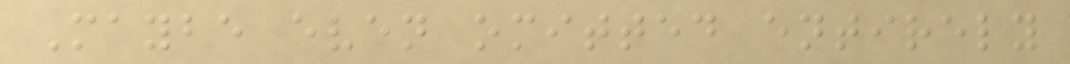Maybe even omitted entirely
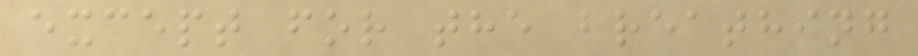except for the breathing
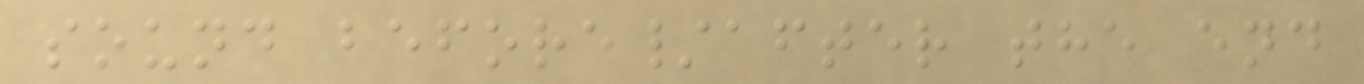sound before/after the end
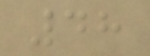48
